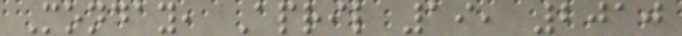Monday, April 19, 2010
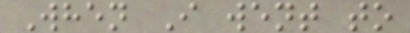When I went to
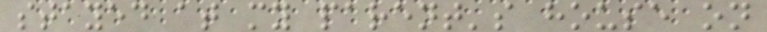stayed at my parent's house on
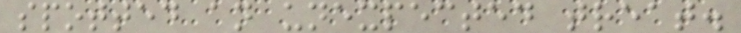spotted an unexpected treat.
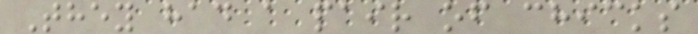They had a pair of chicks
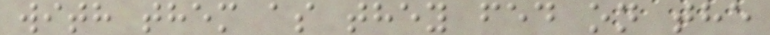with them as they fed on the
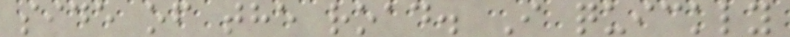side of the road. I quickly
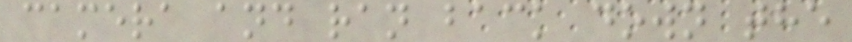camera and ran back down the
